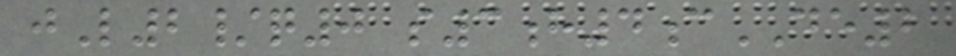jL2/q0 s3h4cDE2
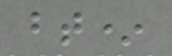bt*
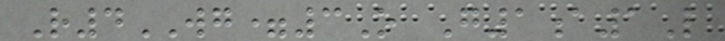R4WG=3O G1a1L
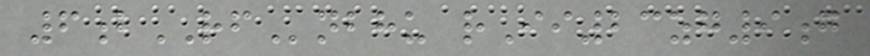6bRFnbhu rIi23zg9g
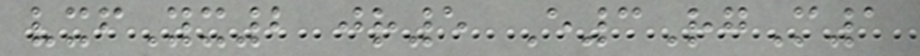vxfYx2 jr5 E3RgM1
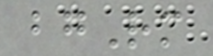bgRm
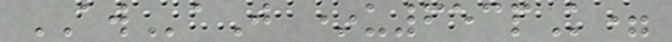AWaJ *u653pK=
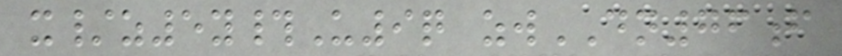x/z5y#U9q zwDN76f
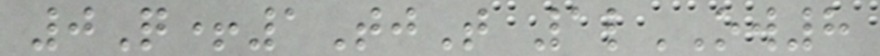0Q+1TjT 1lOW8
